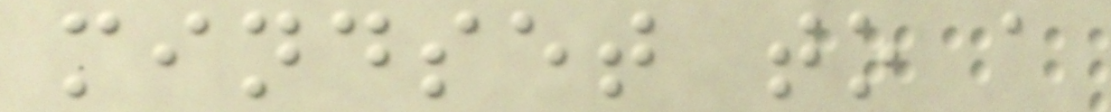mindset to a
